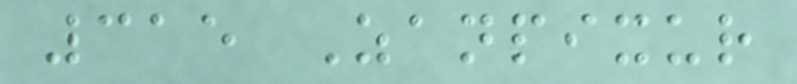315 Zanpixur
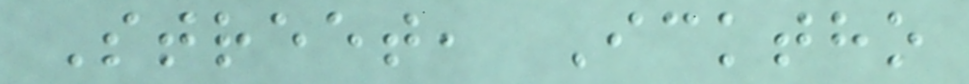Street, Icktho
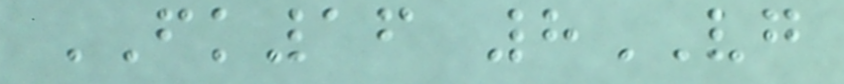FK16 8VG
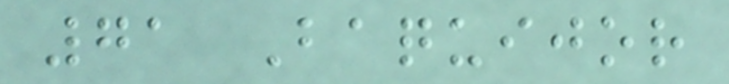71 Baquijor
